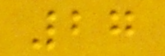27
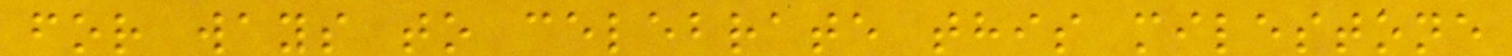for ways to celebrate this milestone
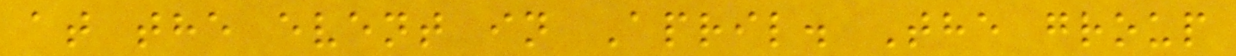at the event in April. The group
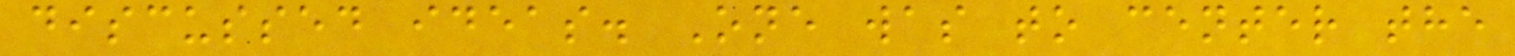discussed ideas. One was to center the
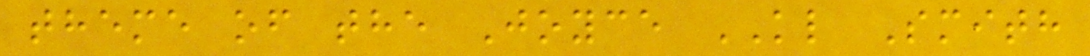theme of the Joyce KL Smith
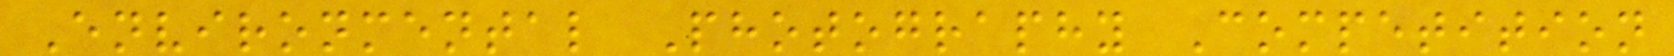Environmental Photography Competition
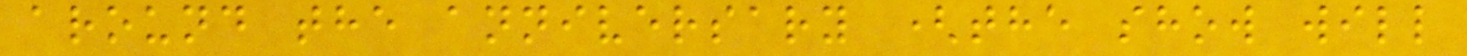around the anniversary (the show will
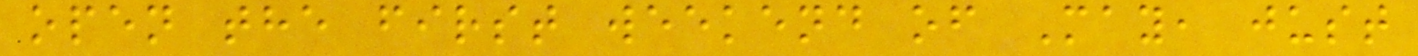open the first weekend of May, just
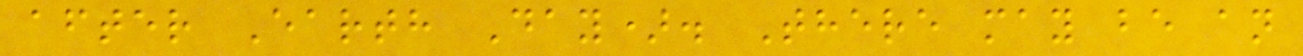after Earth Day). There may be an
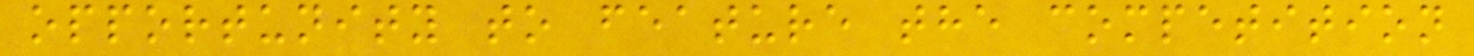opportunity to feature the competition
